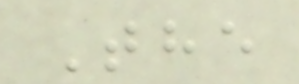The
